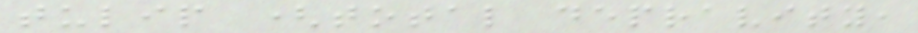tulip (total depravity,
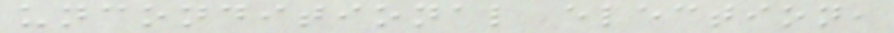unconditional election,
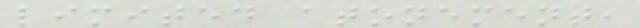limited atonement,
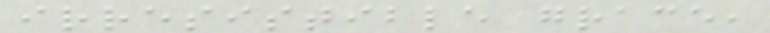irresistible grace,
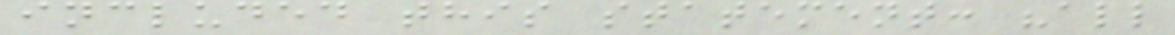included this statement: "all
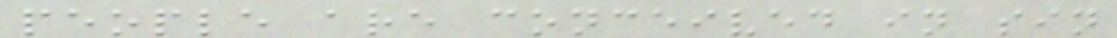people are conceived in sin
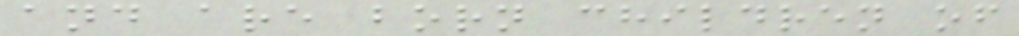and are born children of
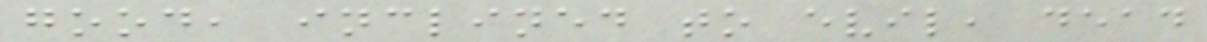good, inclined to evil, dead
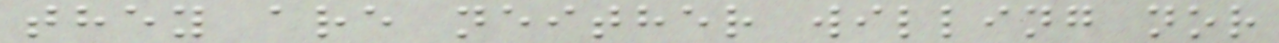they are neither willing nor
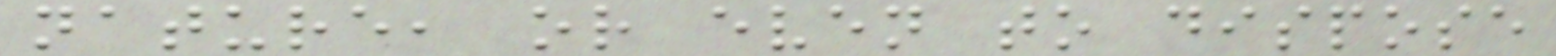nature, or even to dispose
